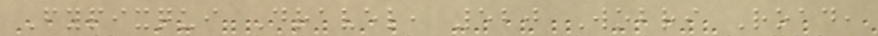Fypixqui Dravel, 520 Wobri Road,
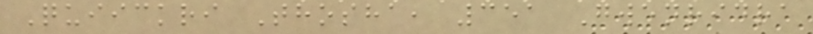Quiickri Thosha, 351 Gwenridra
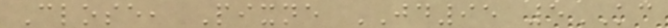Close, Pixne JD95 5KC
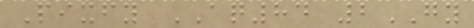Pixfy AQ84 2GY
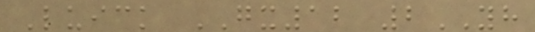Luick GX12 2YH
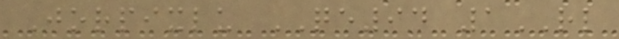Jorpixlu QE94 1RL
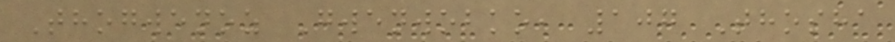Thogwenoz Gwenwobko, 107 Thosha
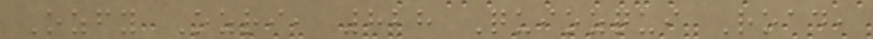Ozfy Ozri, 828 Quiozqui Road,
